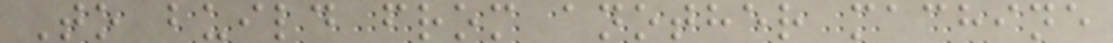To build from another machine
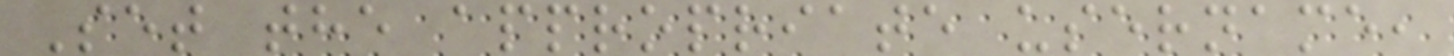Set the appropriate username,
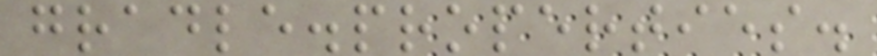gradle.properties.
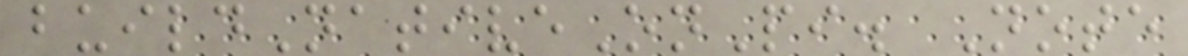buildNativeOnPi. Note
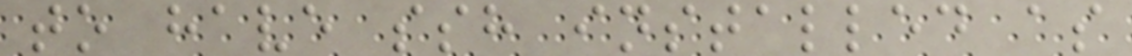to have ssh installed as
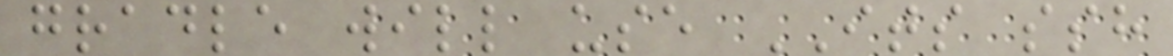gradle will use ITS ssh
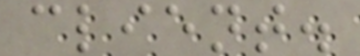client.
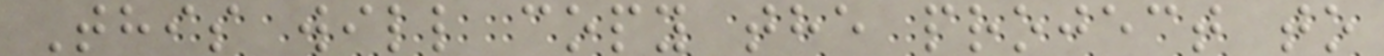This will copy the project to
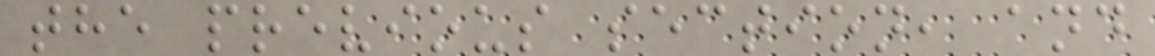the previous section, and
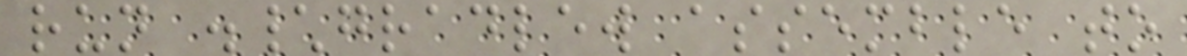run .\gradlew assemble to
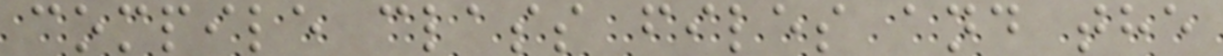compile class files and the
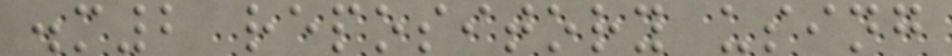.m2 repository using
